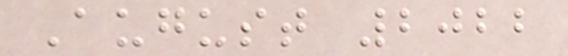August 2022
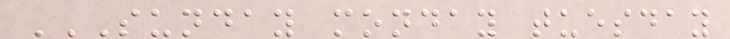SUNDAY MONDAY TUESDAY
